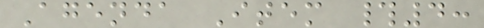Agenda Item #4:
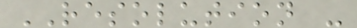RESOLUTION -
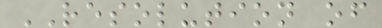RESOLUTION of
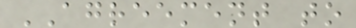AGREEMENT to
